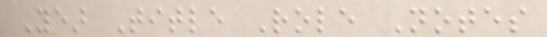Year Title Role Notes
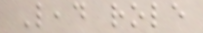Lead role
